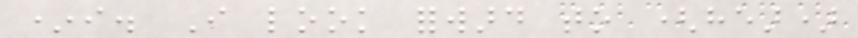*i. I look forward to (hear)
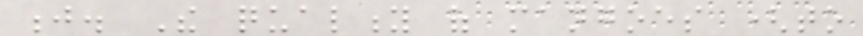j. The quality of mangoes (to
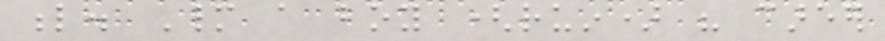l. Many a boy (ruin) his career
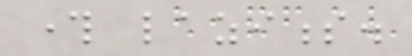through laziness.
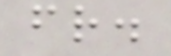friend.
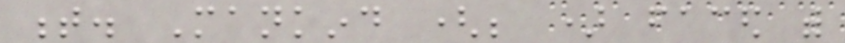t. Mankind (be ) faced with
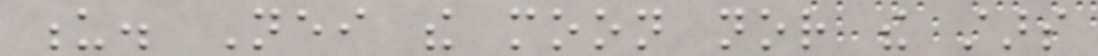u. Neither the moon nor the stars
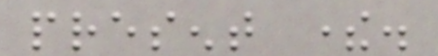present there.
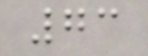73
